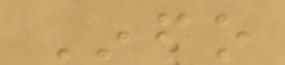Info
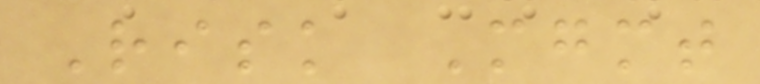Risk Mgmt
